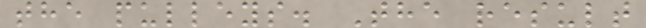the pulleys. The result
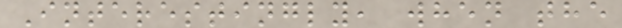Interestingly, when the
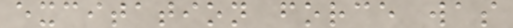excitation force was
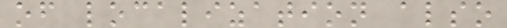of localization also
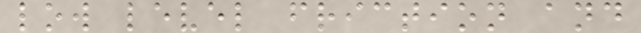low level friction and
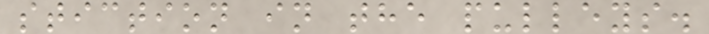stiction in the pulleys.
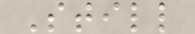Still
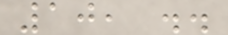10, ..
